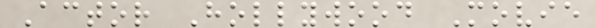Actor Hollywood Movie
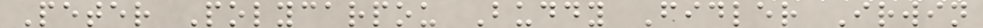Peter Polycarpou Buddy Fidler Irwin
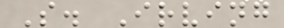S. Irving
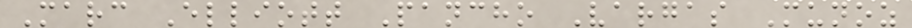Marc Elliott Pancho Vargas Munoz
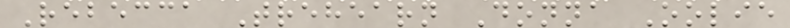Rebecca Trehearn Donna Oolie
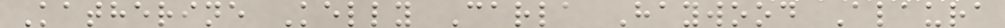Katherine Kelly Carla Haywood Alaura
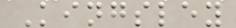Kingsley
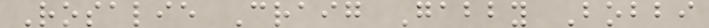Rosalie Craig Gabby Bobbi
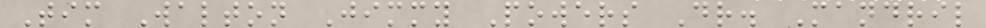Tim Walton Jimmy Powers Dr. Mandril
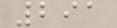291
